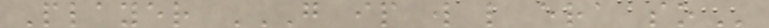Player G IP W L ERA SO
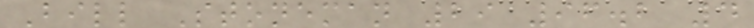Bill Stoneman 29 96.2 4
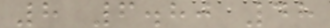8 6.80 48
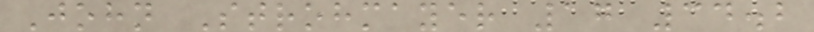John Strohmayer 17 34.2
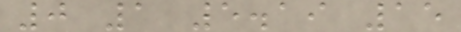0 1 5.19 15
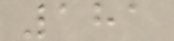181
